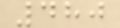480
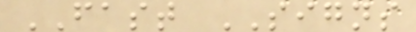FAST SIGNS
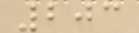203
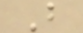B
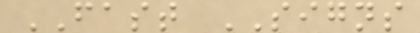FAST SIGNS
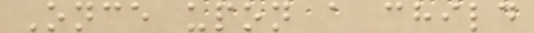Once upon a child
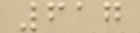617
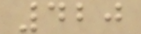420
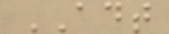ADT
